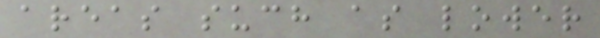areas such as lower
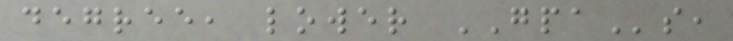degree, lower GPAs,
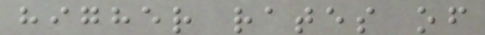higher rates of
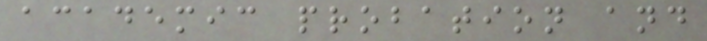academic probation and
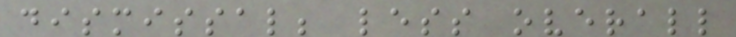dismissal; less overall
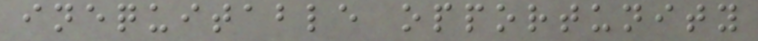inequitable opportunity
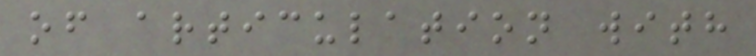of articulation with
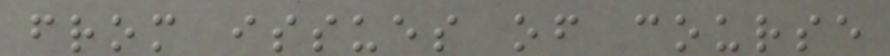from issues of course
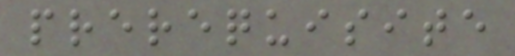prerequisite
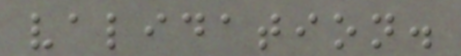validation.
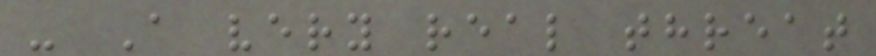- A very real threat
